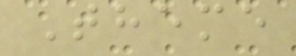Theme
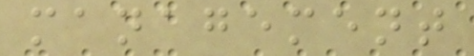management
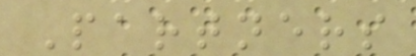Partners
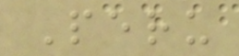Peru
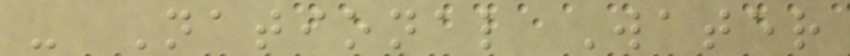- National Water
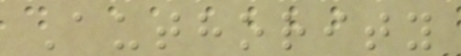Authority
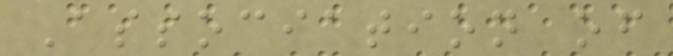Association of
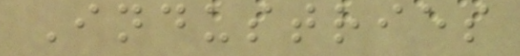Industries
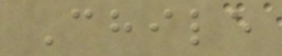Chile
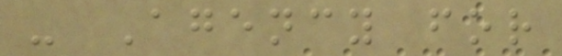- Agency for
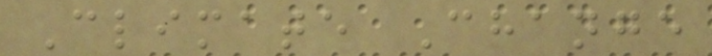Climate Change
